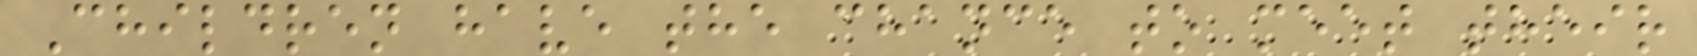Children have the chance to meet their
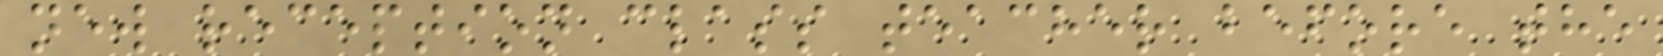new reception class teacher before the
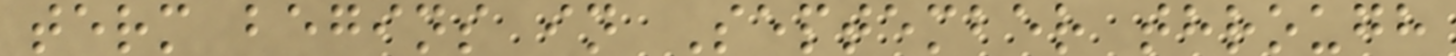term begins in September through
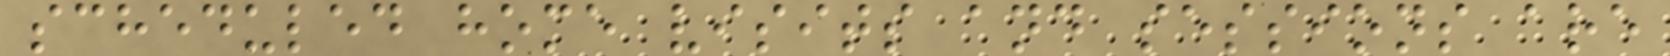scheduled home visits and sessions are
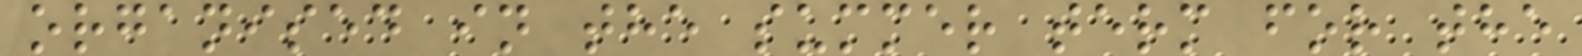organised in the summer term for the
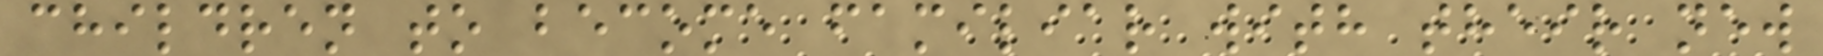children to become familiar with their new
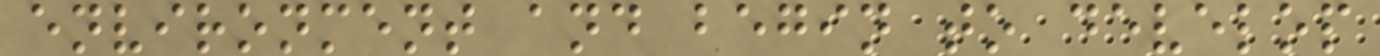environment and begin to develop
